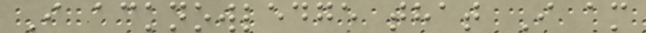I acknowledge that I am
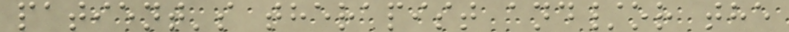patient's therapist and/or the
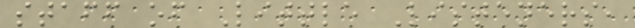staff of Little Listeners,
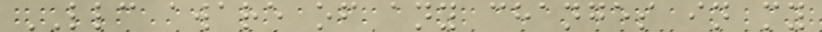LLC aware of any changes in my
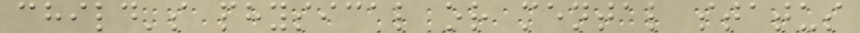child's physical or mental status
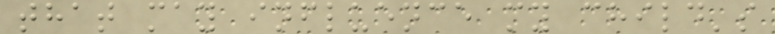that may influence my child's
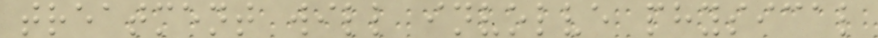treatment will involve physical
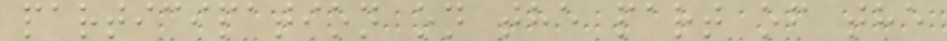participation on the part of the
